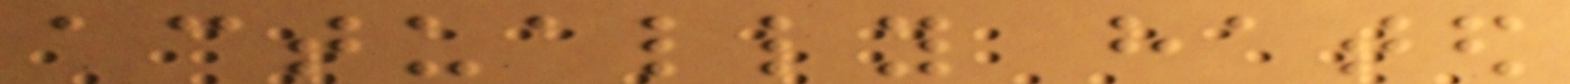actually hated
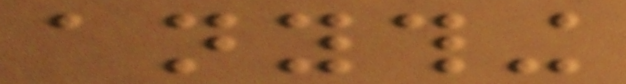anything
